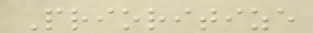Prioritize
